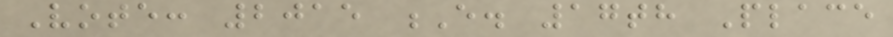Vote: 2015 E. 17th Place
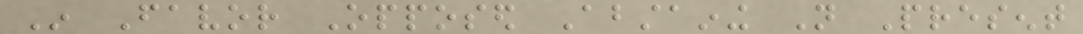In Favor Opposed Abstaining Not Present
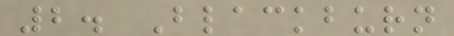2. Blackburn
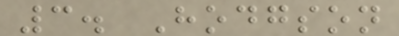3. Hodgson
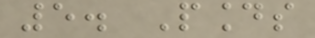5. Pounds
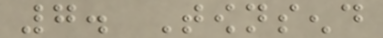7. Townsend
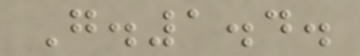G.1.4.
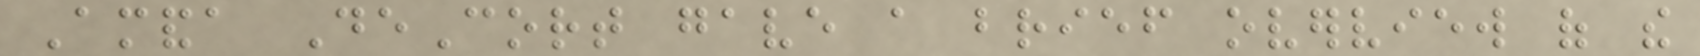Amanda DeCort gave a brief overview of the
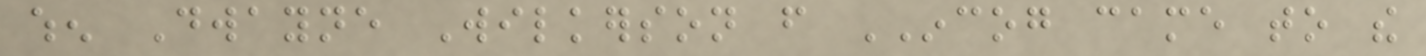when Dwayne Wilkerson from INCOG came to the
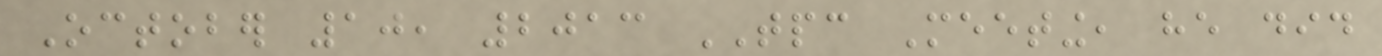October 10, 2013 TPC Meeting, he did
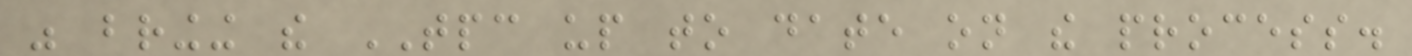was bringing the TPC up to date on the process.
